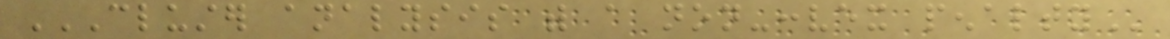CLUSTER ANALYSIS WITH A NON-CONVEX PENALTY
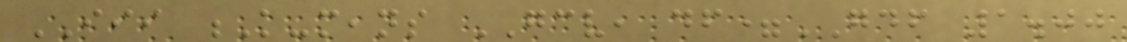III K-means GCV, df=GDF 1.00
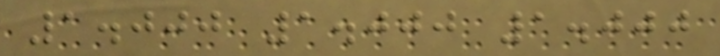1.000 1.000 1.000
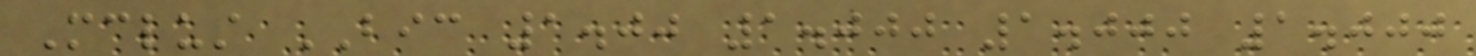Mclust BIC 1.00 1.000 1.000 1.000
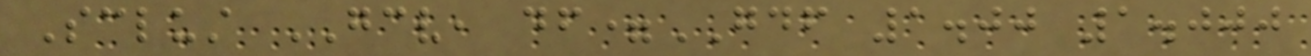Sclust GCV, df=GDF 1.00 1.000
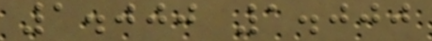1.000 1.000
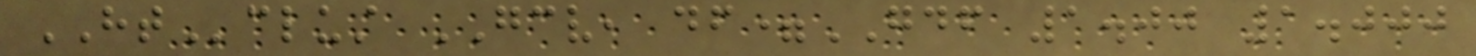HTclust GCV, df=GDF 1.00 1.000
